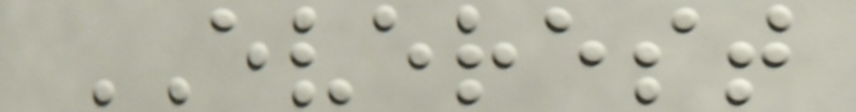EVEREST
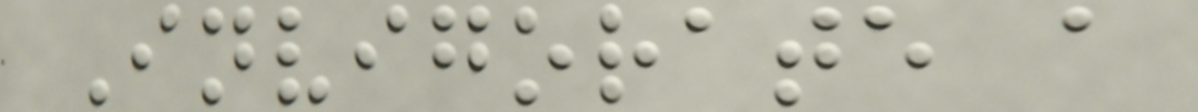Invigorate a
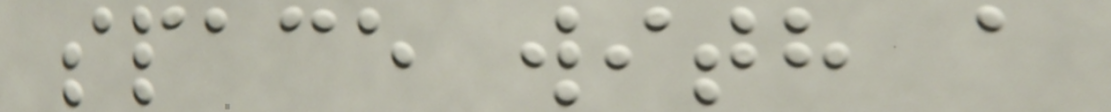space with a
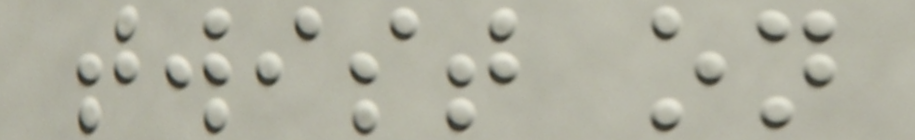twist on
